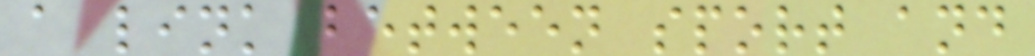a link between sport and
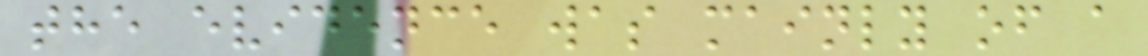the evidence was mainly of a
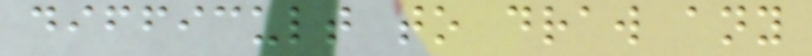difficult to draw any
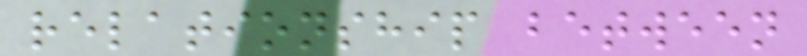relationship between
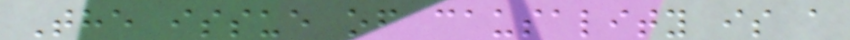The issue of causality is a
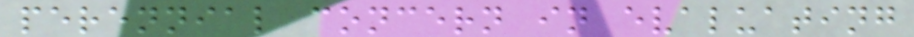perennial concern in evaluating
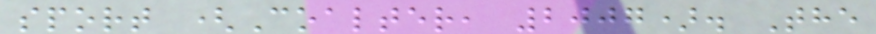sport (Coalter, 2007). The
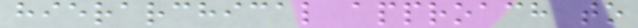hierarchical approach to
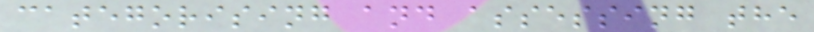categorising and assessing the
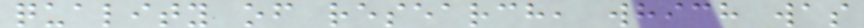quality of research, which was
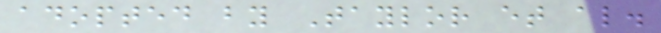adopted by Taylor et al.
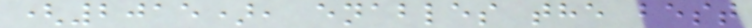(2015), enables the best
